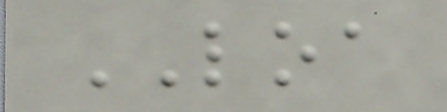LOA
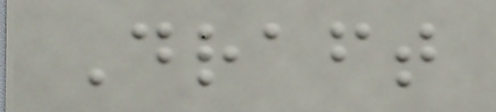Draft
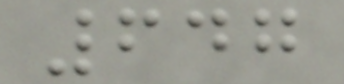647
